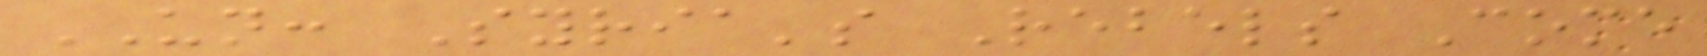UN: Syria's Rebels Come
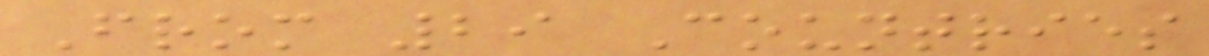From 29 Countries
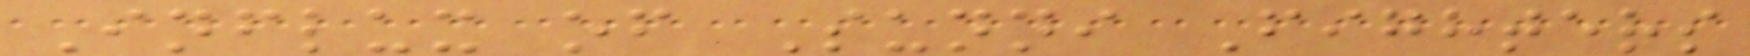Influx of Sunni Fighters
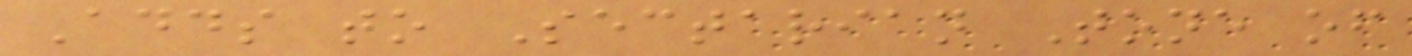Adds to Sectarian Tone of
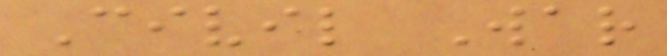Civil War
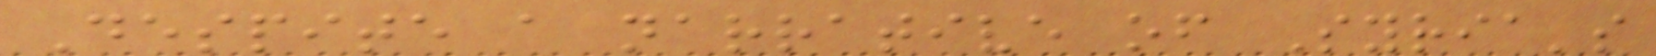Despite a narrative of Syria's
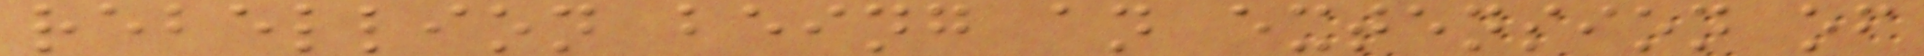rebellion being an extension of
